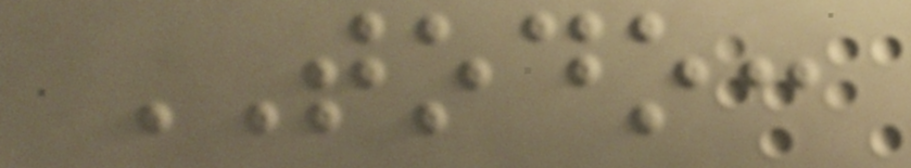TODO:
